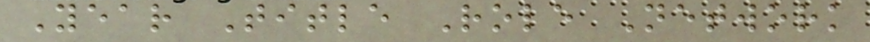Year Title Role Network
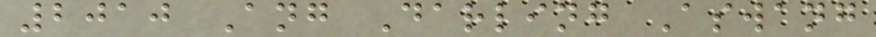2010 Ang Darling Aswang
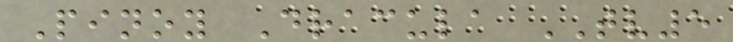Pinoy Dracula TV5
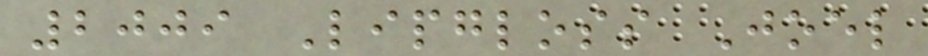2009 Lipgloss Joel
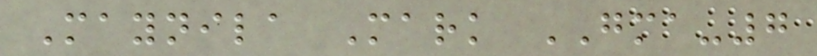Maynila Mark GMA-7
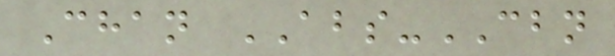Chan ABS-CBN
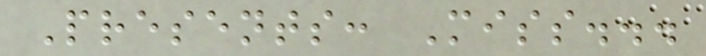Presents: Miss...
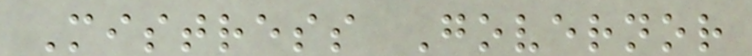Mistress Governor
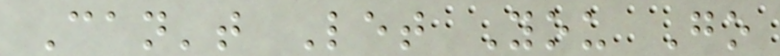Can't Let You Go
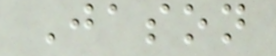Jason
